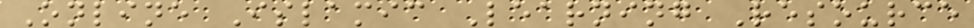Online Islamic Learning Resource
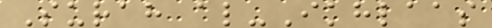Surah al-Ikhlaas
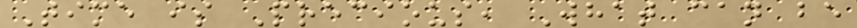Time is Precious, What can be
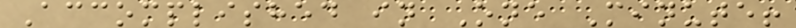Accomplished in One Minute!
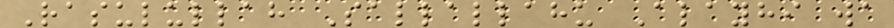Rasulullah Sallallahu Alayhi wa
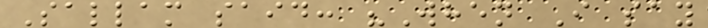Sallam said: "When I say
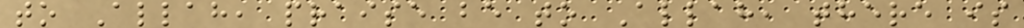to Allah, praise be to Allah, there is
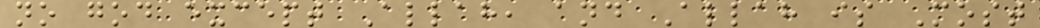no god except Allah, and Allah is Most
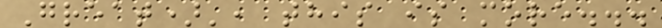Great)', this is more...
